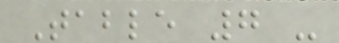Table 7 -
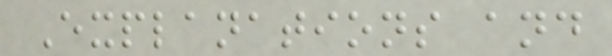Explanations and
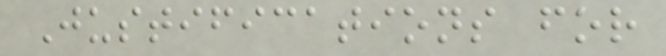Justifications for
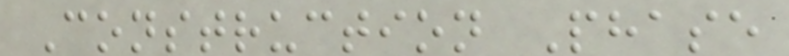Construction Phase
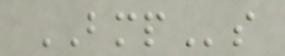BMPs
